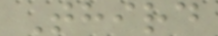Third
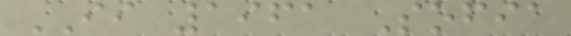II 1961 Sofia
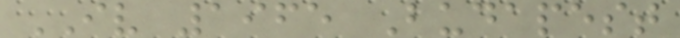IV 1965 Budapest
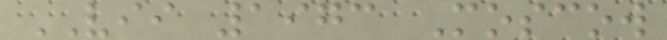VII 1973 Moscow
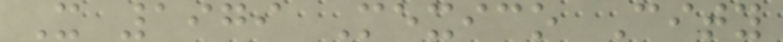X 1979 Mexico City
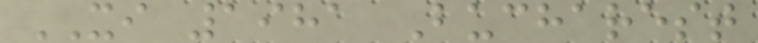XI 1981 Bucharest
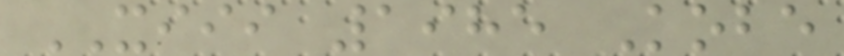XIII 1985 Kobe
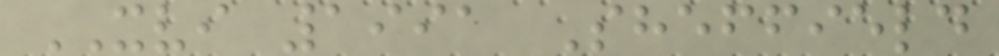XVI 1991 Sheffield
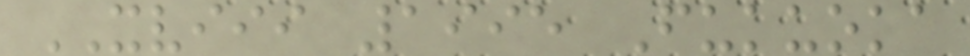XVIII 1995 Fukuoka
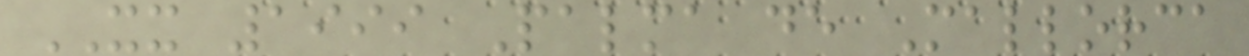XX 1999 Palma de Mallorca
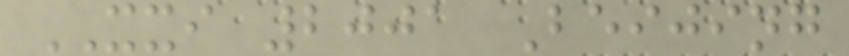XXI 2001 Beijing
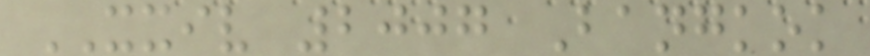XXIV 2007 Bangkok
